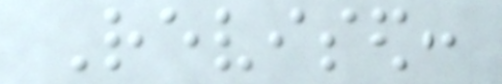Revised:
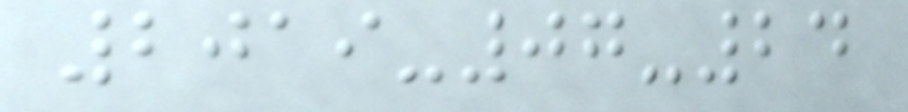2019-07-24
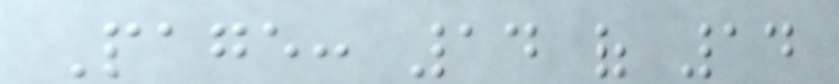Page: 14 of 14
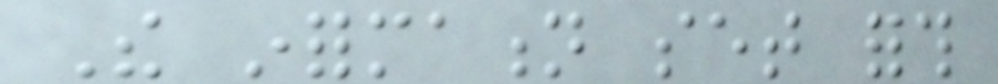The information set forth
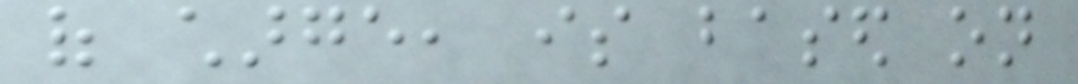of charge, is based on
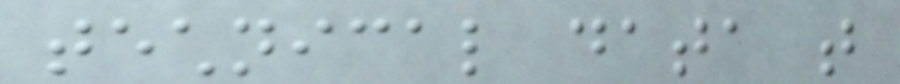technical data that
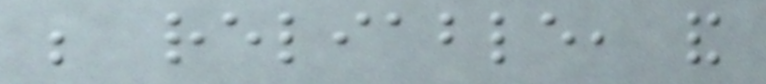be reliable, and
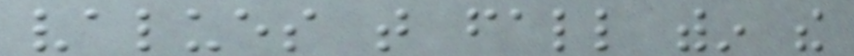values that fall within the
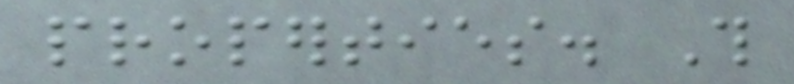properties. This
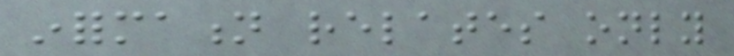information relates only
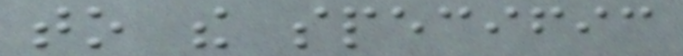to the specific
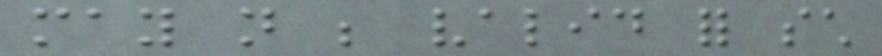may not be valid for such
